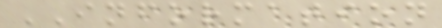INFORMATION
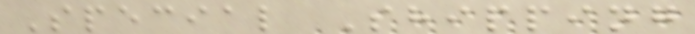Special Shipping
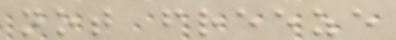not freeze
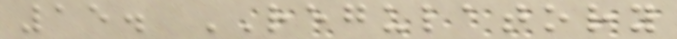15. REGULATORY
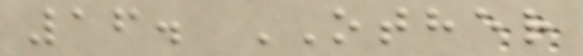16. OTHER
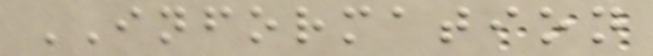INFORMATION
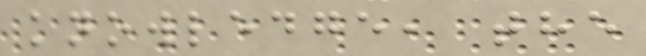knowledge, the
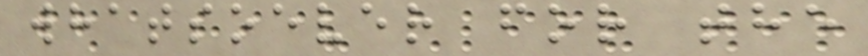whatsoever for the
